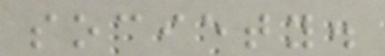society.
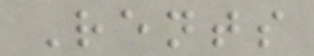Rents
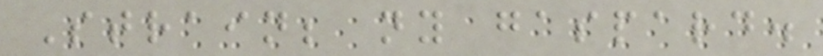Strain; ny gaspard.
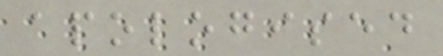apologised
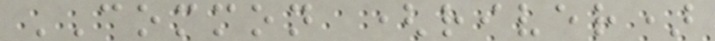COMMON (river)
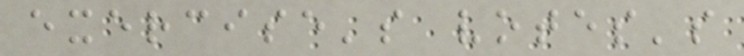exercise's votes's
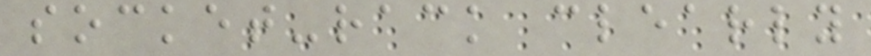socket-rack clearly
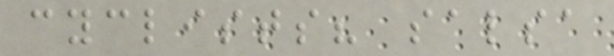cyclists? salsa
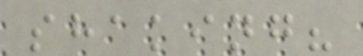shaking?
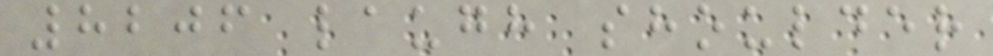8206 laugh shoulder
